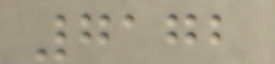7172
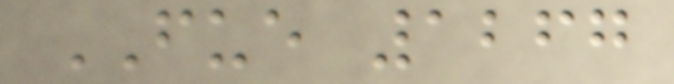FUE 1267
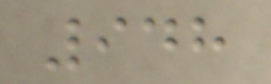948
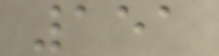151
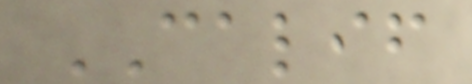CALIF
